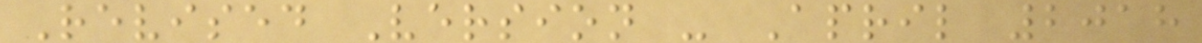Revised Version - April 2018
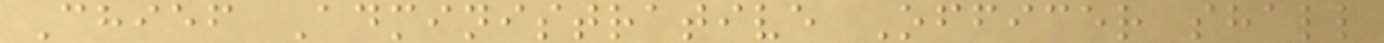Chief Administrative Officer shall
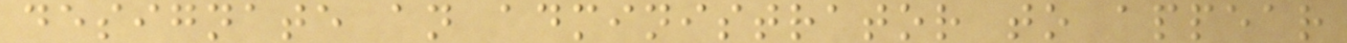designate an administrator to appear
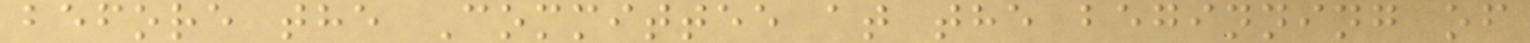before the Committee at the beginning of
